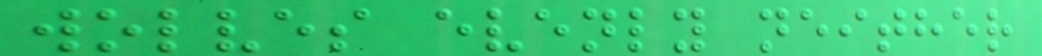wolves evenly neither
